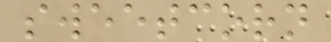sweetcorn
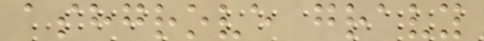ashgrove gravy
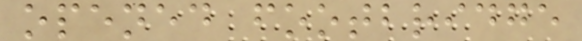opened footbridge
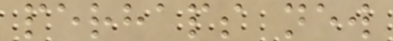perhaps new
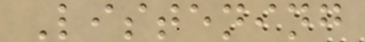Listening
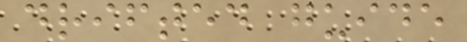drifted guide
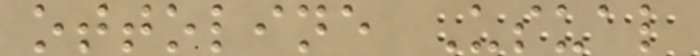ottoline Usual
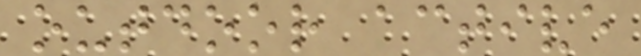outdoor active
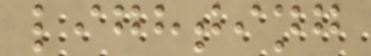lighting
